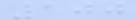100
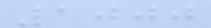1000
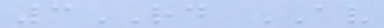3RD AV
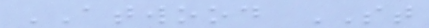ATWOOD ST
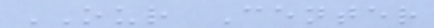OUR Center
